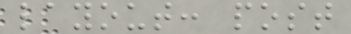layout: post
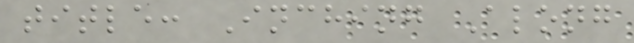title: Inching Along
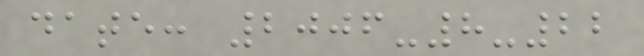date: 2006-8-22
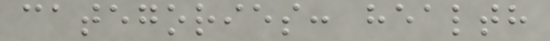categories: health
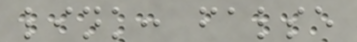link: false
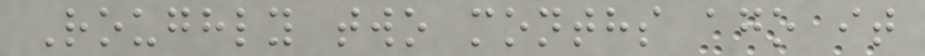Roughly two months ago it
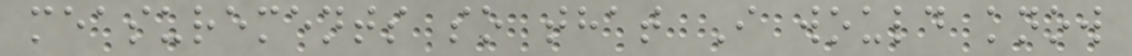measurements so that I would know
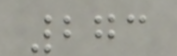273
